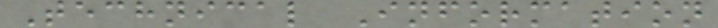Technical Information
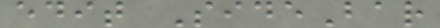edit SideBar
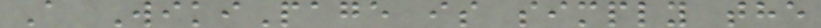A WikiPage is simply the
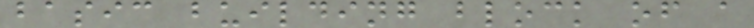basic building block of a
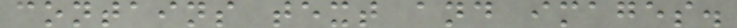contains text and images.
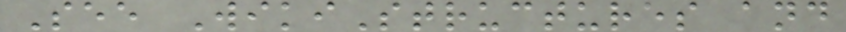See WikiStructures and
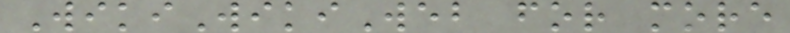WikiWikiWeb for more
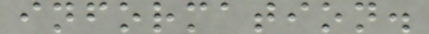information.
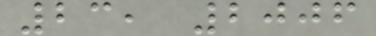23, 2006
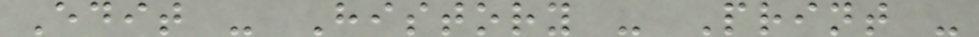Edit - History - Print -
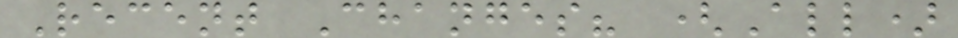Recent Changes? (All)
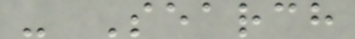- Search
